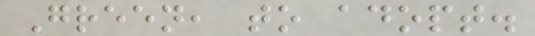Green, to adopt.
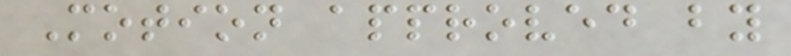Motion approved by
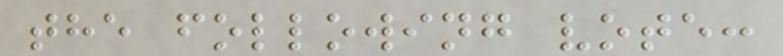the following vote:
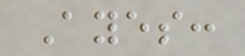Ayes:
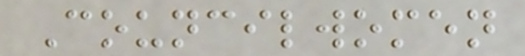Councilwomen
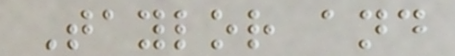Taylor and
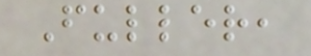Fuller,
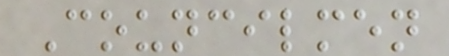Councilmen
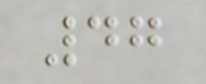47
